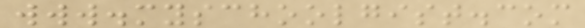www.myschoolgist.com
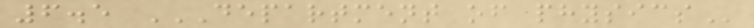6.5 DEPARTMENT OF PHYSICS
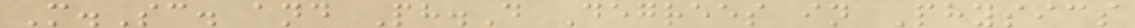M.Sc. and Ph.D Degrees in Physics
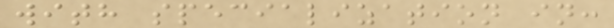with specialization in:
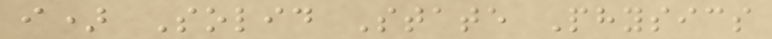i) Solid State Physics
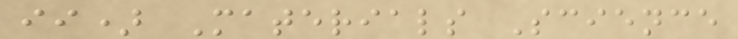ii) Materials Science
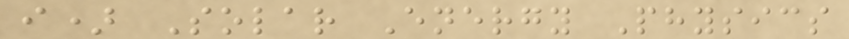i) Solar Energy Physics
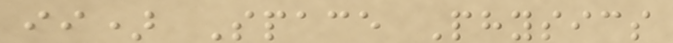ii) Space Physics
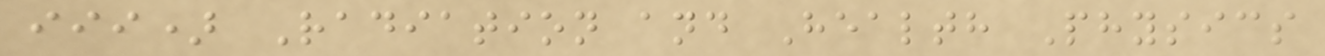iii) Radiation and Health Physics
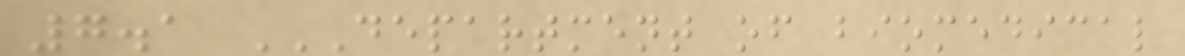7.1 DEPARTMENT OF BIOMEDICAL
